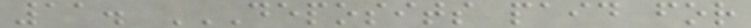11. DEPOSITS PAID FOR
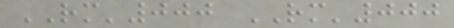RM'000 RM'000
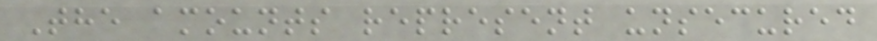The amounts represent unsecured
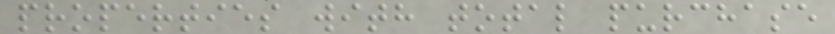properties with total purchase
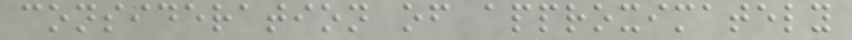consideration of approximately
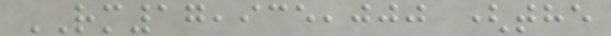RM17,935,000 (the
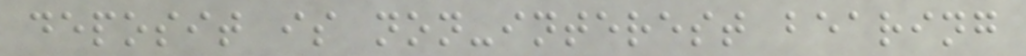deposit is non-interest bearing
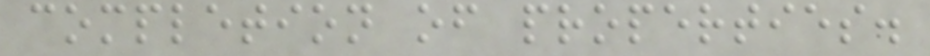completion of properties.
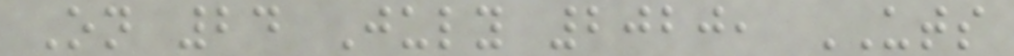On 24 July 2020, UTS
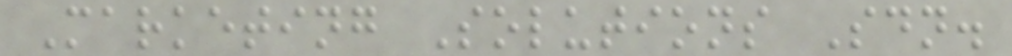Marketing Solutions Sdn.
